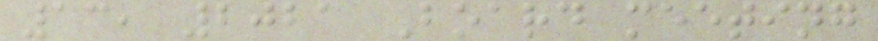13, 2021 Board meeting
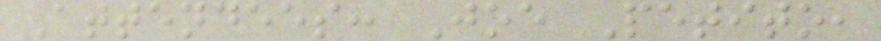Attendees: Joe Petito,
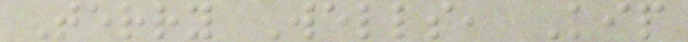Terry Wells, Kip
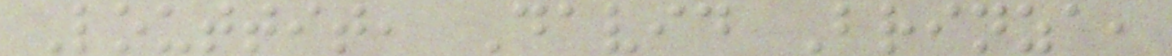Louttit, David Brinza,
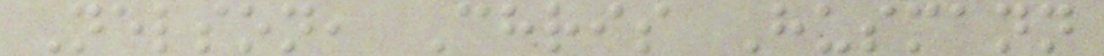Nelson, Chris Husmann
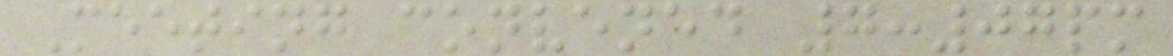Meeting convened 7:07pm
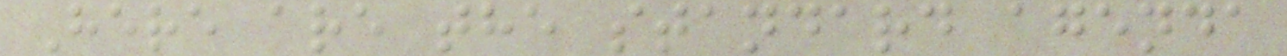Here are the standard agenda
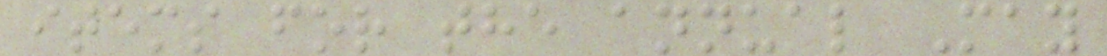items for the annual May
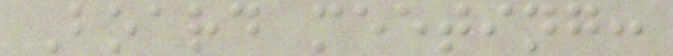Board meeting:
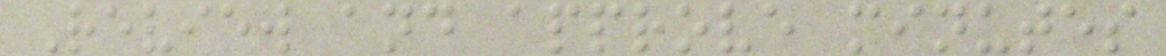Review and approve minutes
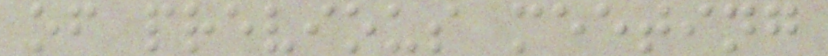of previous meeting
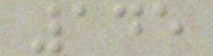145
